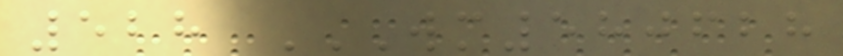528 WM580628
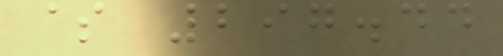$ 297.44
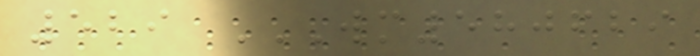529 WM580629
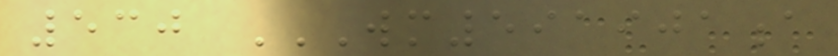530 WM591901A
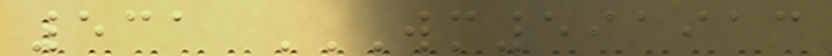531 WM591913
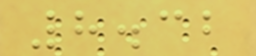8.32
